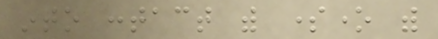into contact with someone with
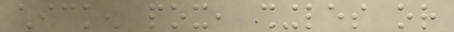chicken pox, shingles or
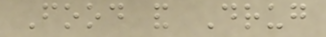Food and Drug
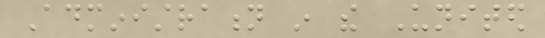Administration in the United
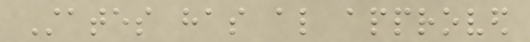States has also approved
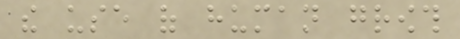the use of human growth
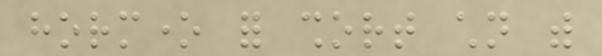hormone for short children with
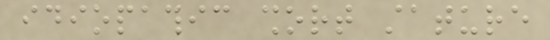idiopathic short stature
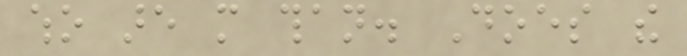who are more than. Does the
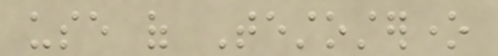use of Testosterone
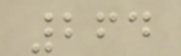264
